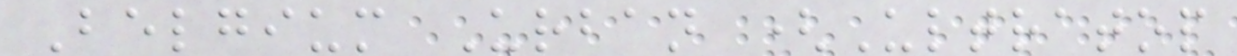Belgium Urban (Ultratop
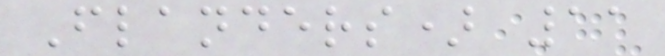Flanders) 11
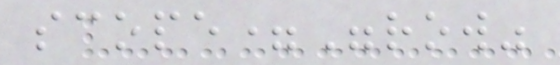scope="row"
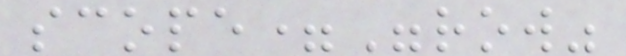scope="row"
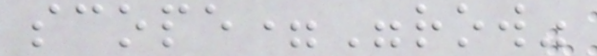scope="row"
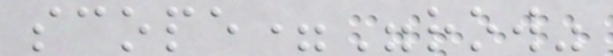scope="row"
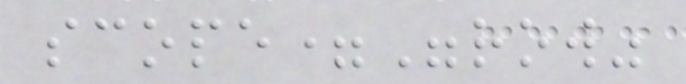scope="row"
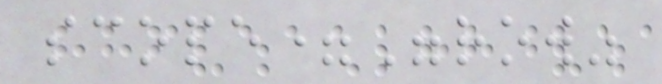scope="row"
